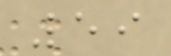59
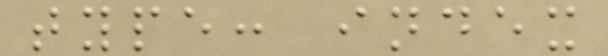type: index
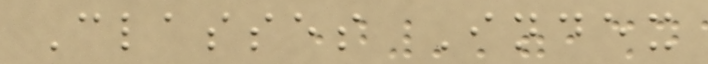Classes Index
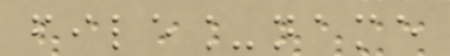file_name
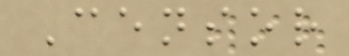Censor
